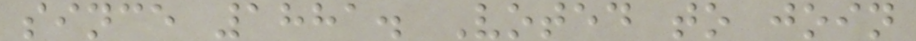since 1881. Voted to join
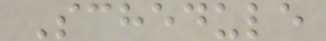Schedule
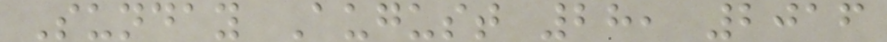Sunday August 28, 2016
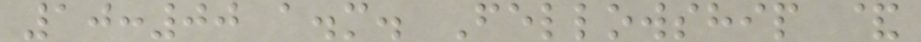10:00 a.m. Fellowship &
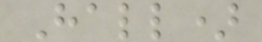Hall)
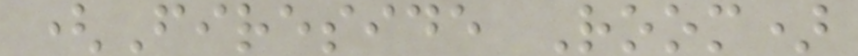(Fireside Room)
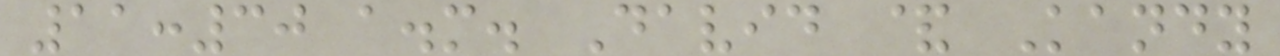11:30 a.m. David & Kandy
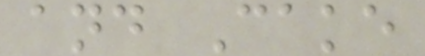and Cake
